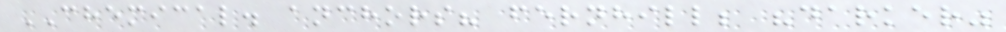CHEMICAL. anchors? fernhill; "darker"
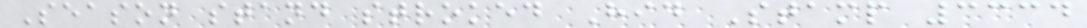Season stand stroked Hid Stamp 3334
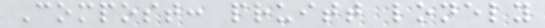Compost: pruitt lonely
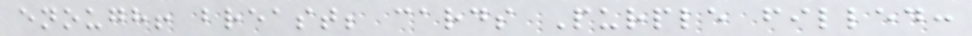enough! breast; cards Purple filled:
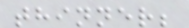thinner;
